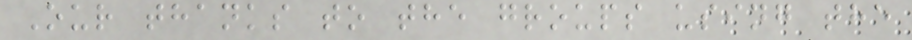Our thanks to the groups using the
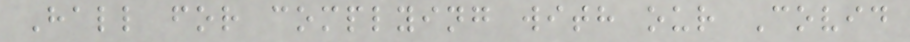Hall for complying with our Covid
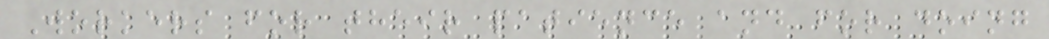Workers for their patience and for doing
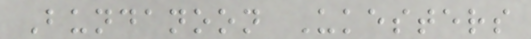Bundanoon Ukesters
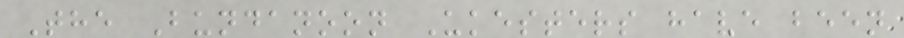The Bundanoon Ukesters have been
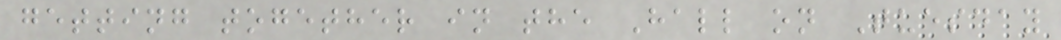getting together in the Hall on Tuesday
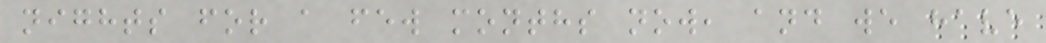nights for a few months now, and we have
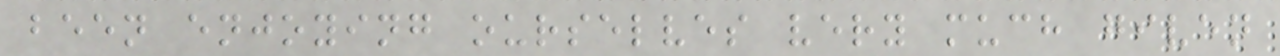been enjoying ourselves very much given
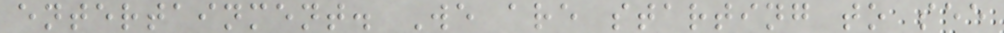entertainment. We are starting to see
